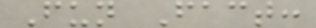Fun Fact:
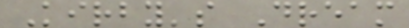Kirby's Dream
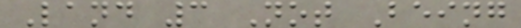Land 3 Not Being
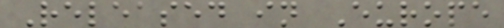Released in Europe
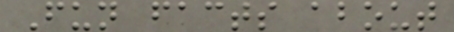Fun facts about
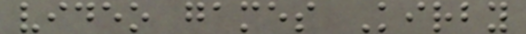video games Kirby
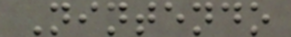Nintendo
